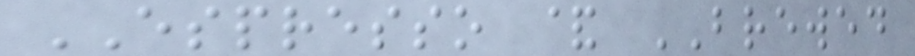ESPRESSO & BREWED
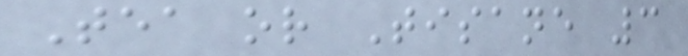Tea or Tisane 3
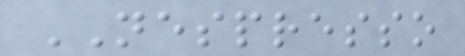NESPRESSO
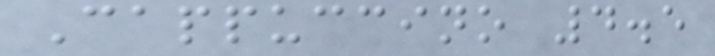Cappuccino 4.5
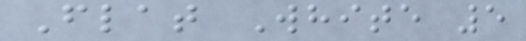Flat White 5
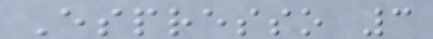Espresso 3
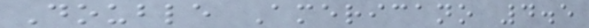Double Americano 4.5
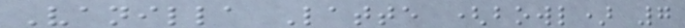Vanilla Latte (bowl) 7
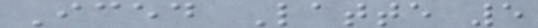Iced Latte 5
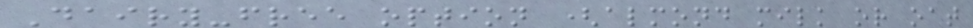Dairy-free option (almond milk or oat
